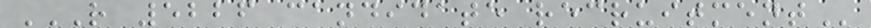R 5226 CANDIDATE RECRUITMENT
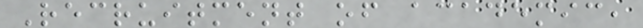Recruitment of academic,
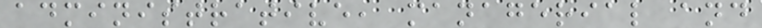administrative, managerial and
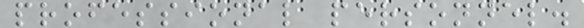professional personnel.
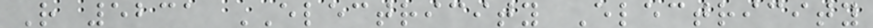R 5231 ELECTRICITY Electricity
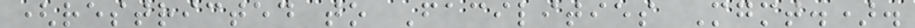(restricted to Facilities Mgmt.).
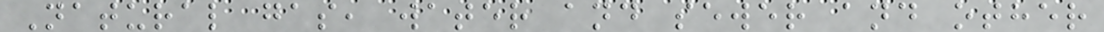Natural gas, water and sewer and other
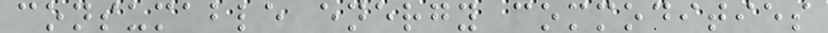consumable energy commodities
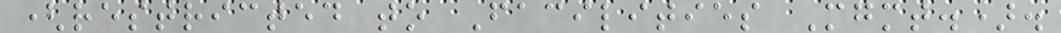(restricted to Facilities Mgmt.).
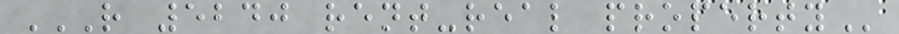R 5240 RENT-REAL PROPERTY
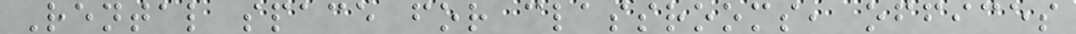Rental space for classrooms, offices
